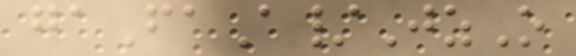gaFaA/JzO
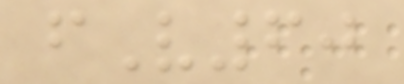fV60
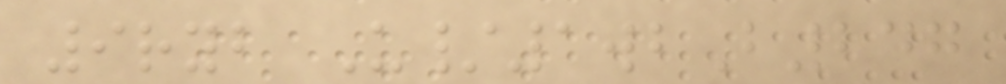9ryb U/1wbB247
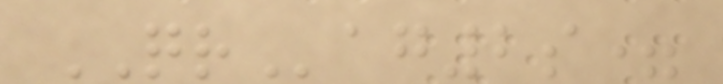QRag2s=
